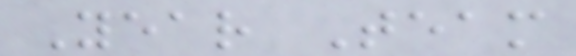Year Team
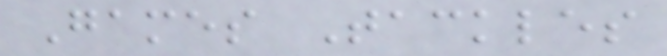Games Tackles
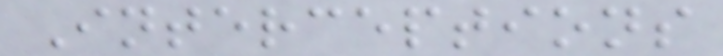Interceptions
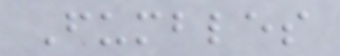Fumbles
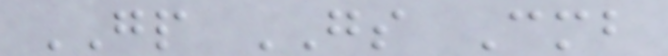GP GS Cmb
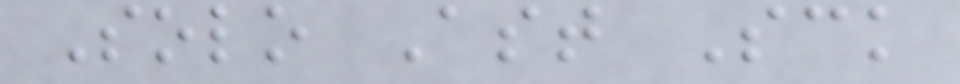Solo Ast Sck
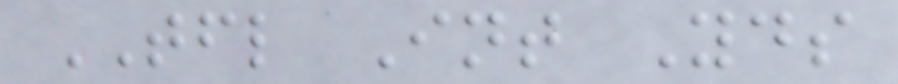TFL Int Yds
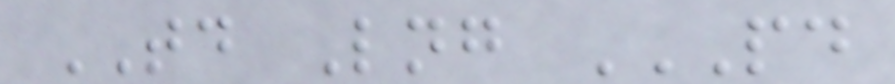TD Lng PD
